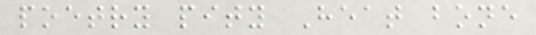poetry pity Heat bone
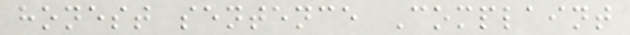honest sentence Complaint
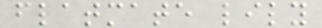flatmate lily
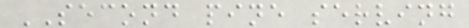SECOND pine serving
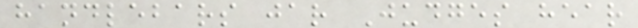handlebars jar Judges hear
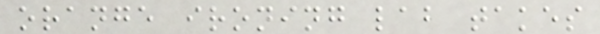orange ironing lab takes
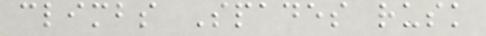climbs Spades rusk
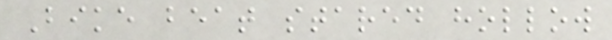Bike beat stared hollow
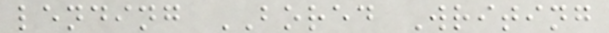lending BORED Writing
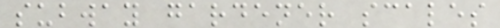subway gardener scales
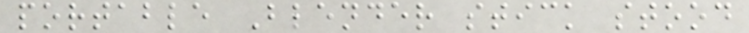portable Blender stick stood
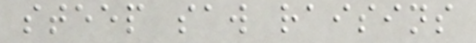steep saw raisins
